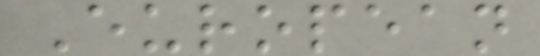European
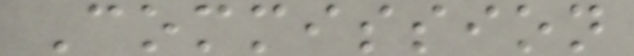Commission
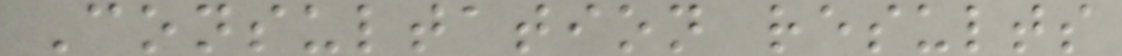Consultation results
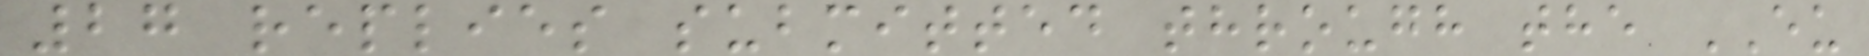27 replies submitted through the EU
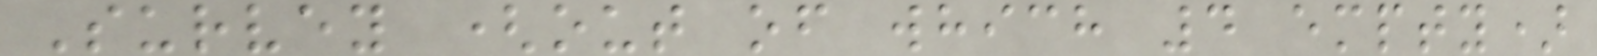Survey (out of which 4 empty)
